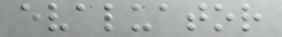evaluator
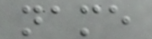name
